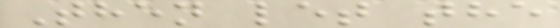Then let the
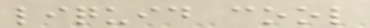liquid cool
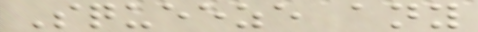Squeeze any
